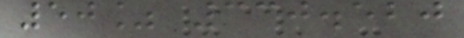50% 330.520
